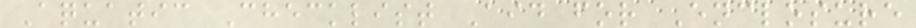Aquatic Checklist Aid for Enclosure
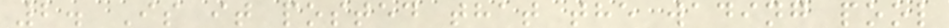2. Is it posted that the wading pool
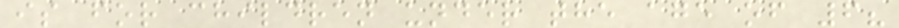is for children under the age of 6?
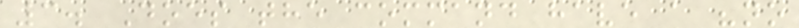3. Does the command have a "no
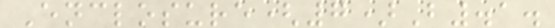Enclosure(7)B.1.
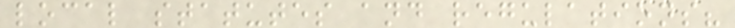local statutes and regulations?
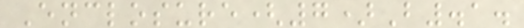Enclosure(7)B.1.
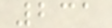231
